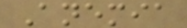Anemia
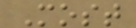Most
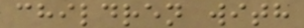children with
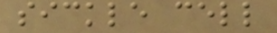sickle cell
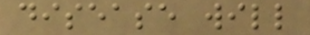disease will
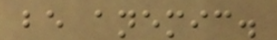be anemic.
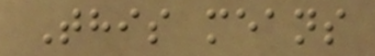This means
